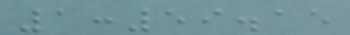1:59.15
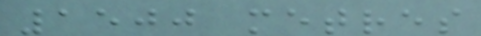1500 metres
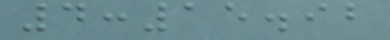4:15.92
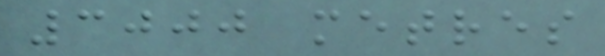3000 metres
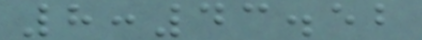8:43.52
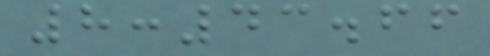8:43.66
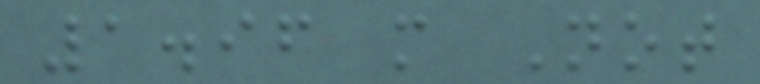1.96 m Not
